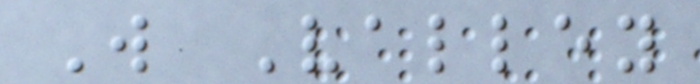W Valley
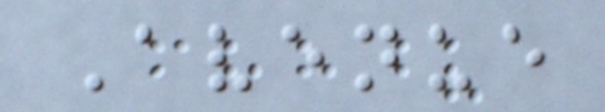Avenue
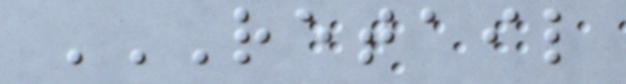RETAIL
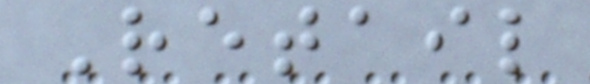Retail
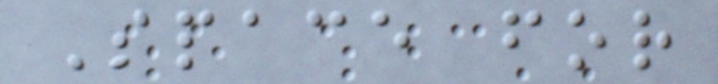Space for
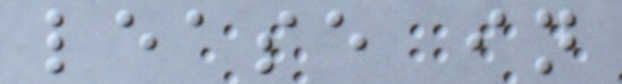lease in
